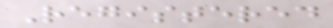Registered
